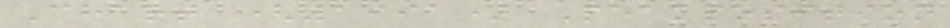Chart (1991) Peakposition
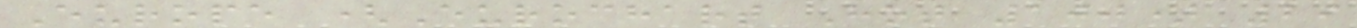Europe (Eurochart Hot 100) 29
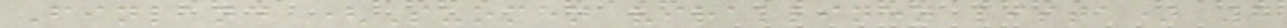Finland (Suomen virallinen lista) 7
